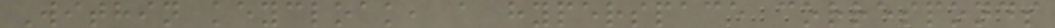Within keycloak, a hyperspace corresponds
